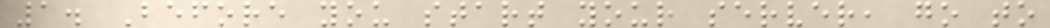1. Before you start your server, go to
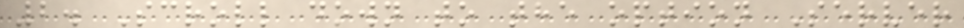2. Scroll down to the option Server
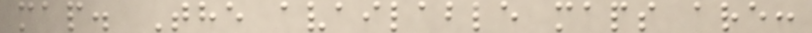map. The available maps are:
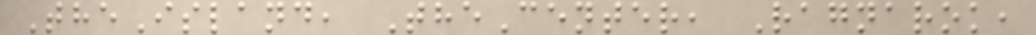TheIsland, TheCenter, Ragnarok,
